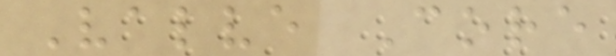Valve Core
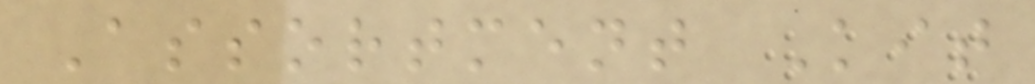Assortment Kit
